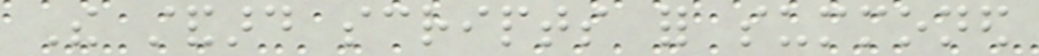The standard scripts for summoned
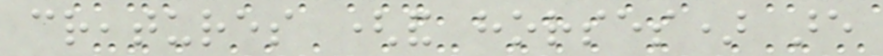creatures (and horses) are
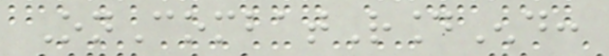OnCombatRoundEnd:
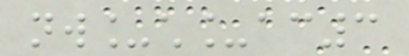nw_ch_ac3
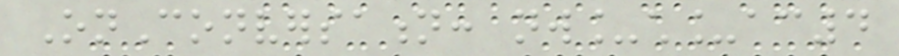OnConversation: nw_ch_ac4
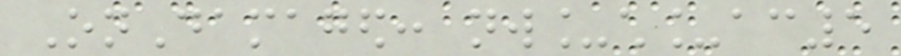OnDamaged: nw_ch_ac5
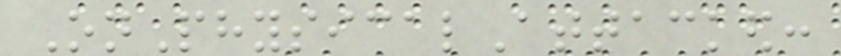OnPhysicalAttacked:
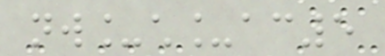nw_ch_ac5
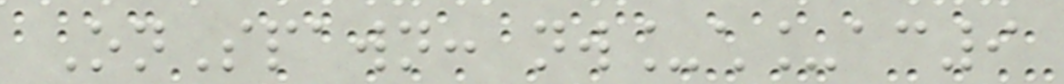OnSpawn: nw_ch_ac9
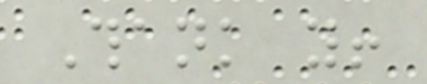Thank you!
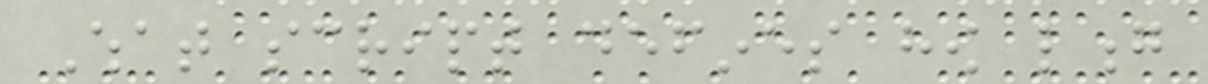What script defines how long
